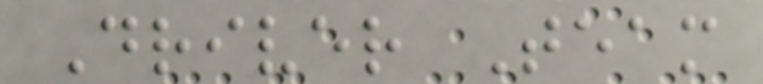Driver Team
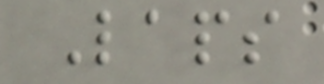Laps
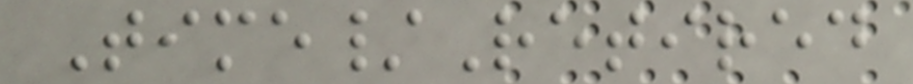Time/Retired
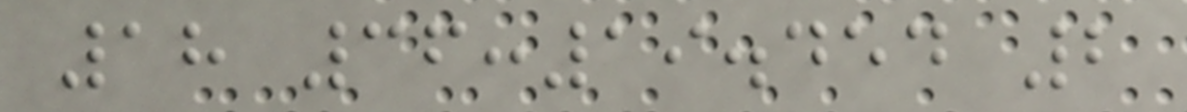18 36:19.454 2
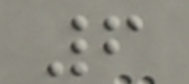6
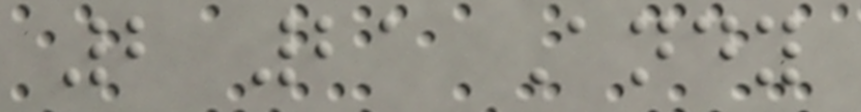2 21 Andy
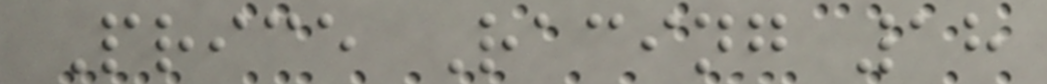Price Racing 18
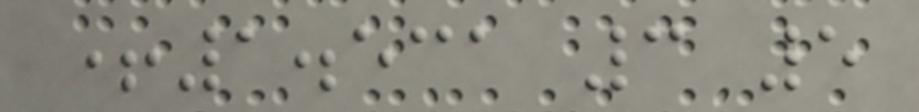+1.531 3 5
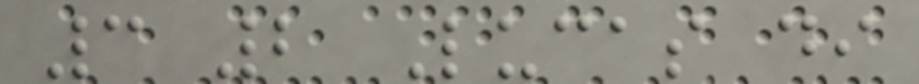3 2 Lucas di
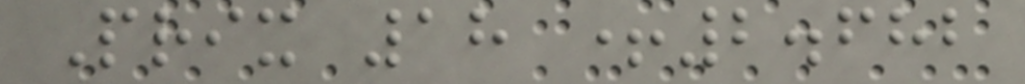Prix 18 +2.682
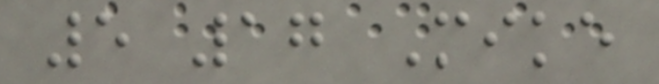5 17 Mike
